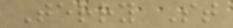Terry St
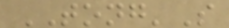TONG'S
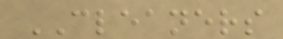CLEANERS
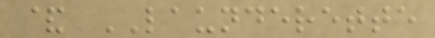& LAUNDERETTE
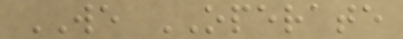WE OPERATE
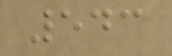543
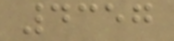4357
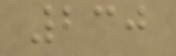230
